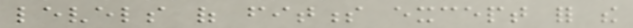levels of fitness except for the
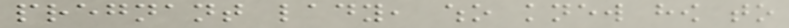pregnant lady, who knew how to
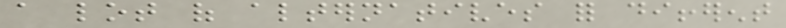a lot of alternatives for different
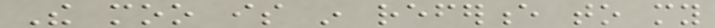The moo is in reference to my
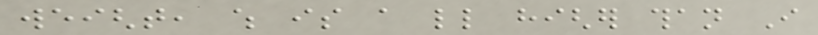weight, which is a little higher than I
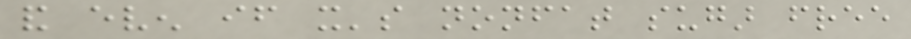and even if it's nonfat sugar free
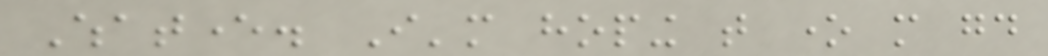Whatever. I'm hoping that one more good
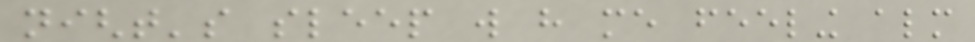night's sleep will have me feeling almost
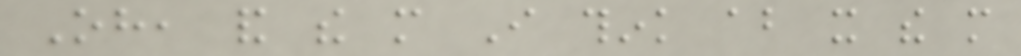Oh, and the more I think about it the more
